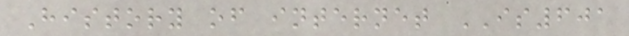History of internet IS601
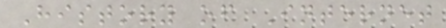History of Internet
